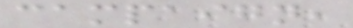campaign,
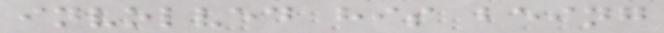involved his being
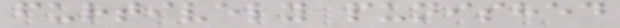furtively punished
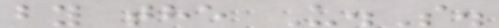by the U.S.
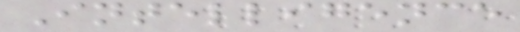Intelligence
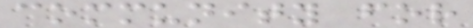community for
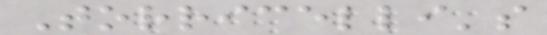Torricelli's
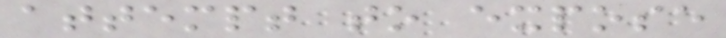attempt to expose
